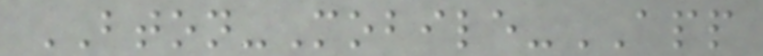BTON-Mobile-APP
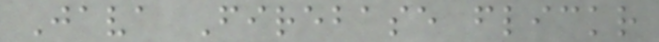Java Firebase flickr
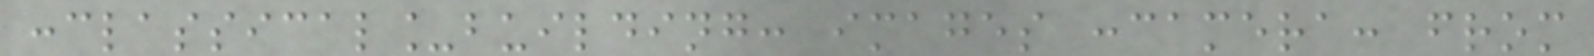:classical_building: images :camera: from
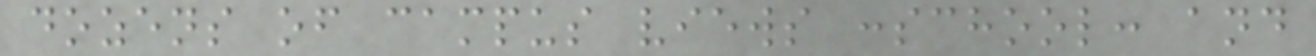dozens of campus views :school: and
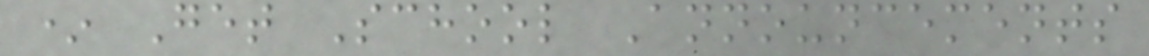* Get School Announcements
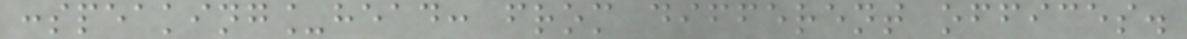:speaking_head: from different offices.
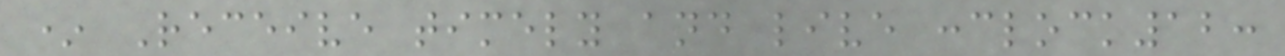* Receive timely and live :clock12:
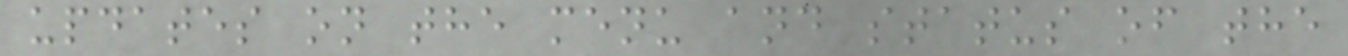updates on the menu and status of the
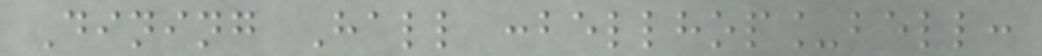Dining Hall :bellhop_bell:
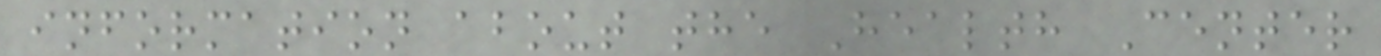information about the Health Center
